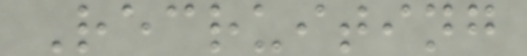Recruiting
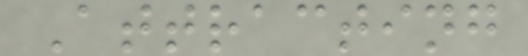Attracting
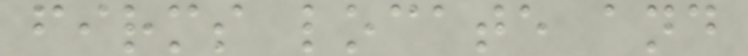firms locate and
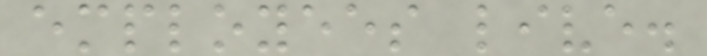employees live.
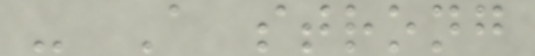- A strong
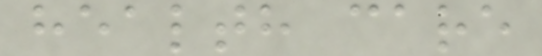health care
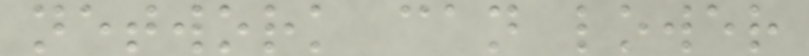network can lower
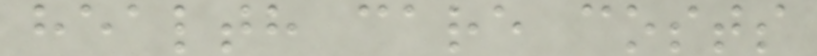health care costs
